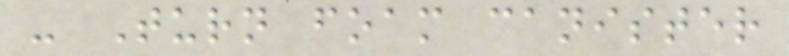- Turn foam canister
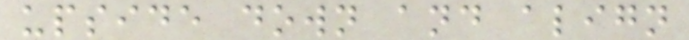upside down and align
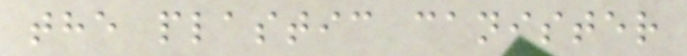the plastic canister
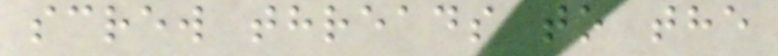screw threads to the
